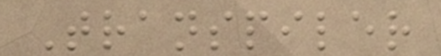Transpiler
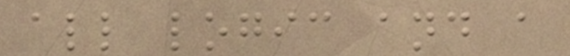all logic and a
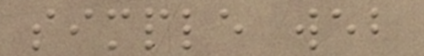simple web
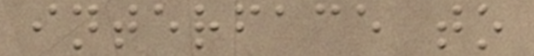interface to
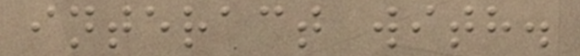interact with.
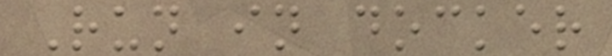Run in docker
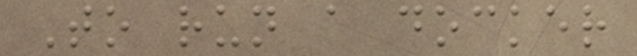To run a docker
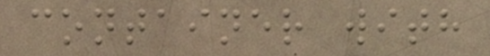container with
